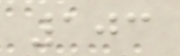103
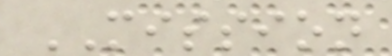MISSION
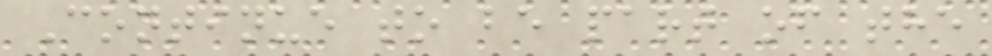Continue to be part of the
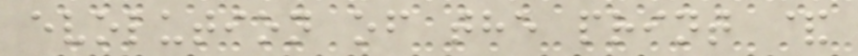evolution of the print &
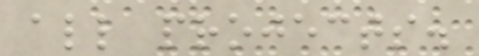all projects.
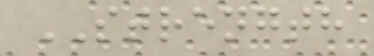STRENGTH
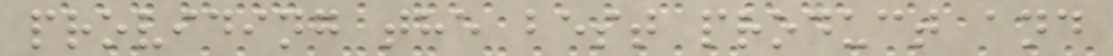providing the best product and
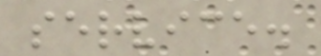service.
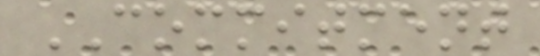COMMITMENT
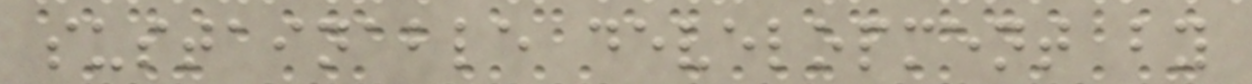sustainable development by
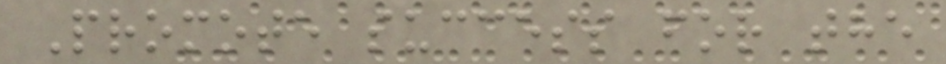Promote success for the
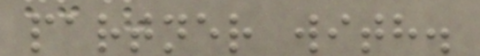partner with.
